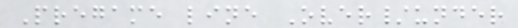Pregame line Over/under
